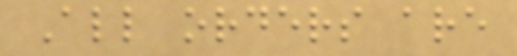All orders are
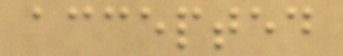accepted
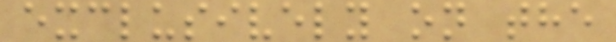exclusively on the
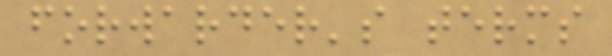forwarder's terms
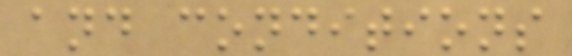and conditions
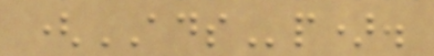(ADSp).
